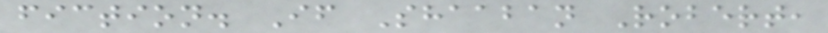fiction. If Shaaban Robert,
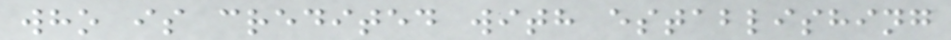who is credited with establishing
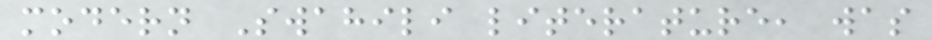modern Swahili literature, was
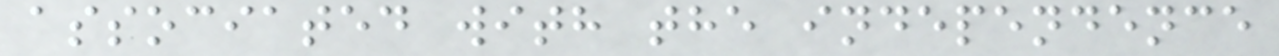associated with the independence
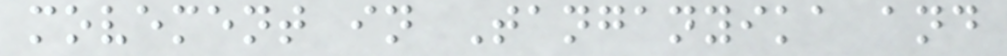movement in Tanganyika and
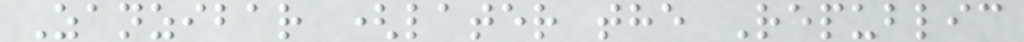Zanzibar (later the Republic
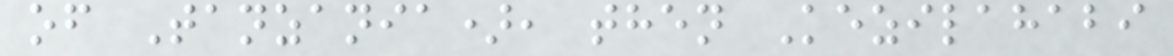of Tanzania), then Kezilahabi
